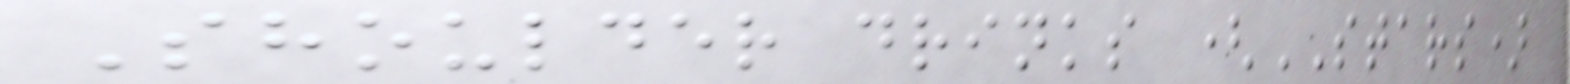Shoulder drinks (STARS)
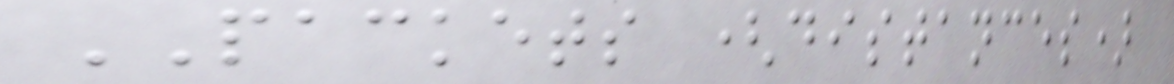PACKETS (distances)
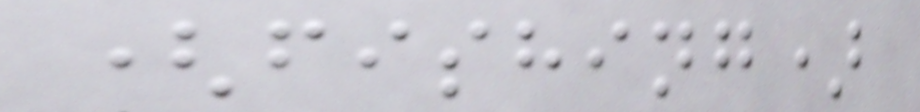(fishing)
